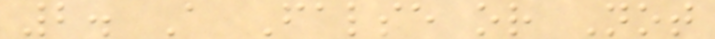2. A False or Not
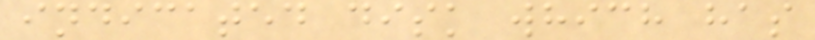indicated disk which has
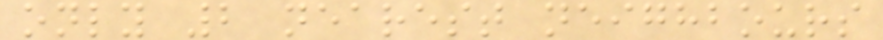only 2 nearest neighbours
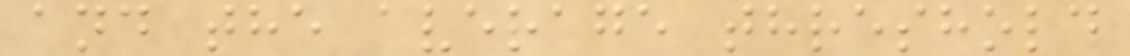and the average threshold
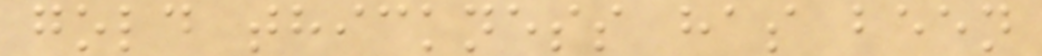gold thickness has been
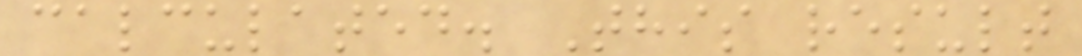calculated. This result
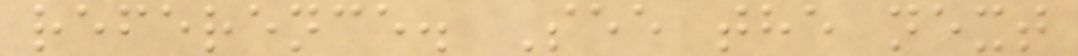reference. See the next
